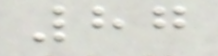87
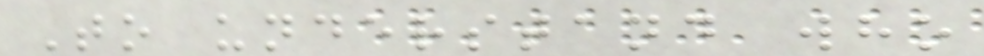To understand who
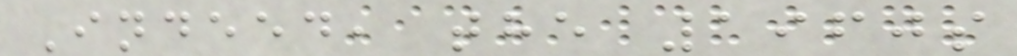Indeed, the 1960s
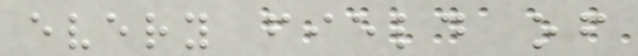every field of
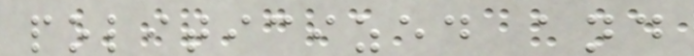politicized and
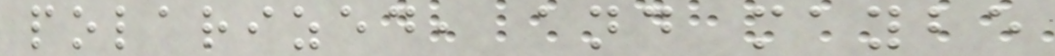polarized, and maybe
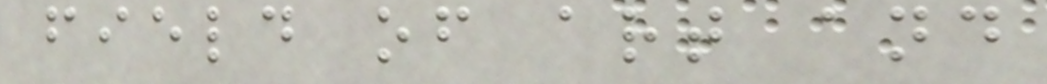field of art and
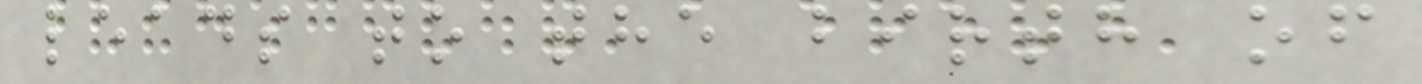leads to the birth of
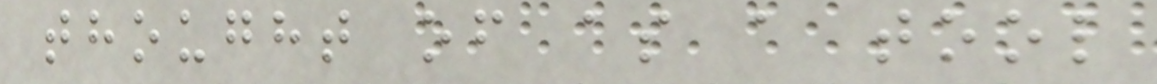thought of as a tool
